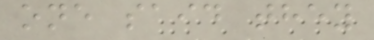one said they
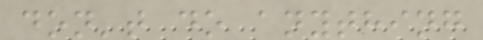don't do anything
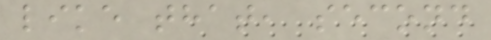like that, second
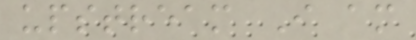upstream I am
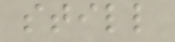still
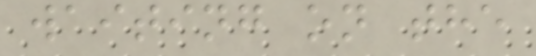waiting on the
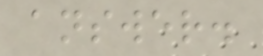answer.
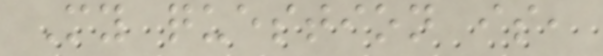My question is,
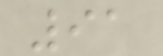91
